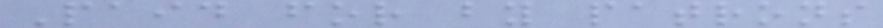Paid for by patrons
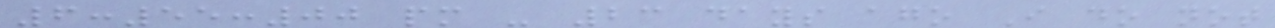6:55:00 pm - 23 days ago I do not
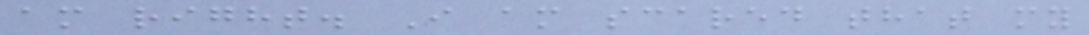am right. I am scared that my
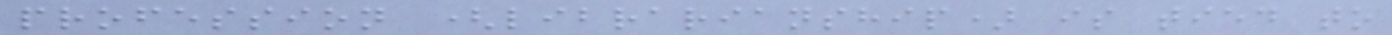profession (librarianship) is tied to
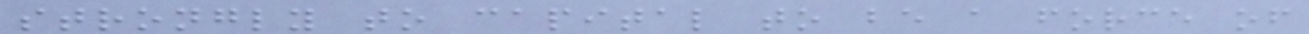strongly to capital to be a force of
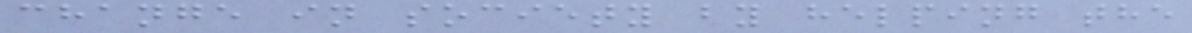change in society by helping the
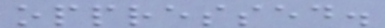oppressed.
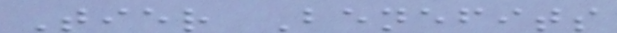Tier Benefits
